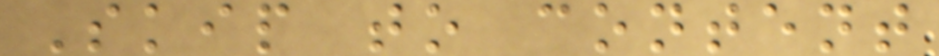Skip to content
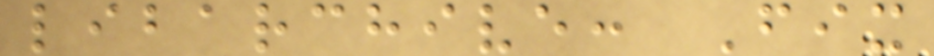libarchive: Fix
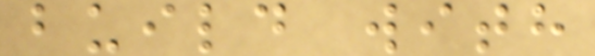build with
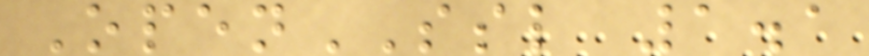OpenSSL 1.1
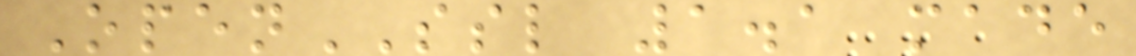OpenSSL 1.1 made
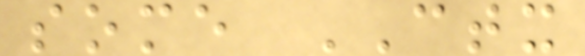some CTX
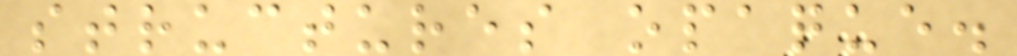structures opaque.
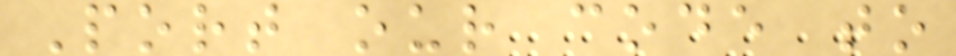Port our code to
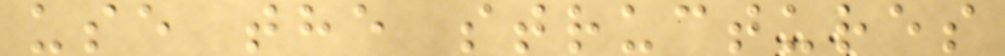use the structures
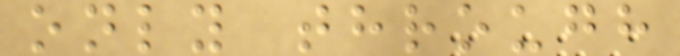only through
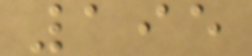195
